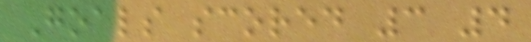Goals scored 3 4
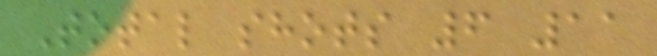Total shots 6 11
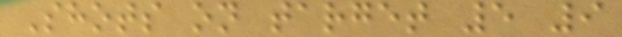Shots on target 5 9
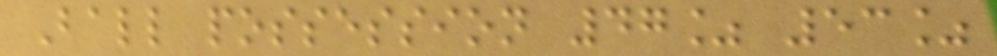Ball possession 47% 53%
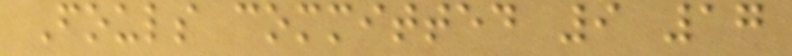Fouls committed 9 17
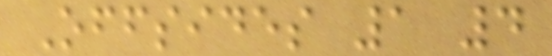Offsides 1 4
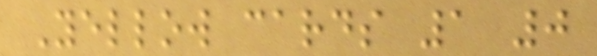Yellow cards 1 0
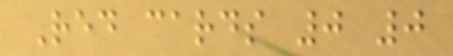Red cards 0 0
